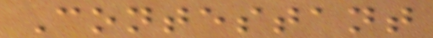Contestant
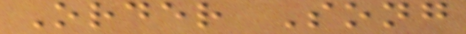Order Song
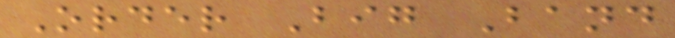Order Big Band
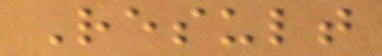Result
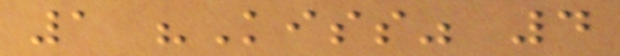1 "Kiss" 4
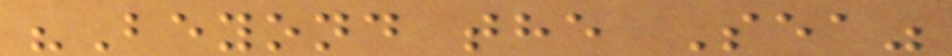"Beyond the Sea"
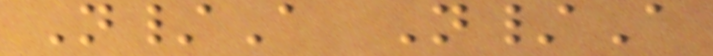N/A N/A
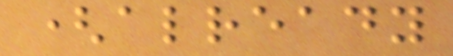(already
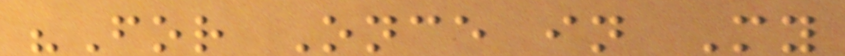"For Once in My
